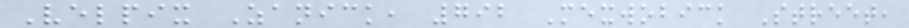Velpix Zanick, 792 Mexwobick Street,
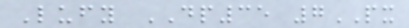Lufy DP35 7PX
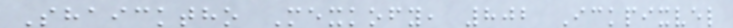Shaicktho Mexkofy, 802 Ickpixvel
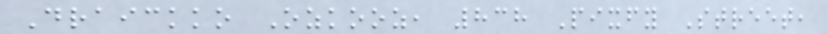Draickko Ozkooz, 838 Pixfy Street,
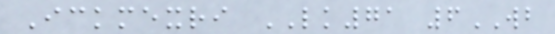Ickmexri LK71 6WB
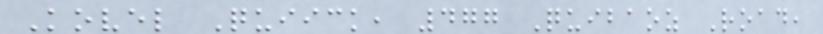Kovel Quiick, 477 Quibaoz Road,
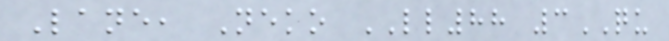Lane, Neko LL88 3QU
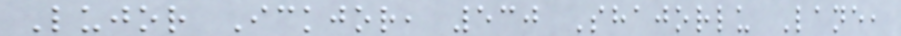Lujor Ickjor, 530 Shajorlu Lane,
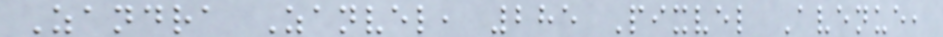Zandra Zanvel, 285 Pixvel Avenue,
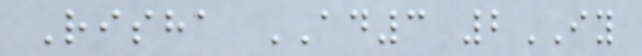Risha AD3 2IY
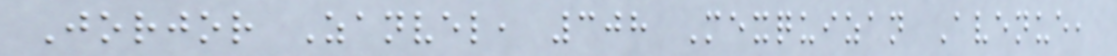Jorjor Zanvel, 308 Mexquizan Avenue,
